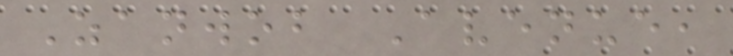Zanwob Avenue,
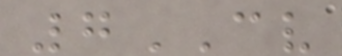7CV
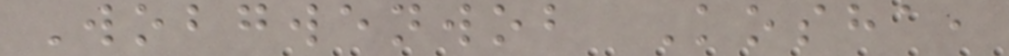Wobgwenwob Kosha,
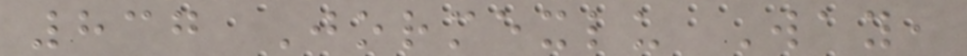837 Jormexlu Way,
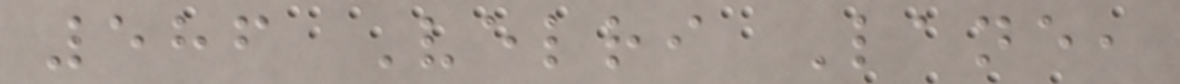586 Velri Lane,
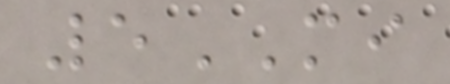5MI
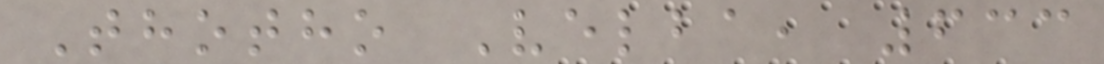Thotho Velba, 633
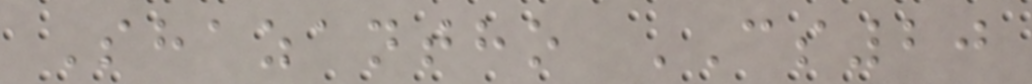Shazantho CS20
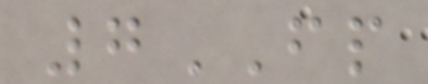7FP
